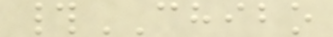#CHIBO
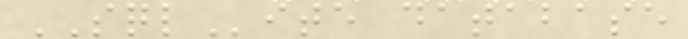SQLite database
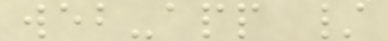web-app /
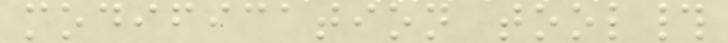modification tool#
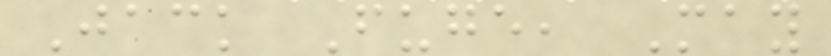Jack Fuge, May
